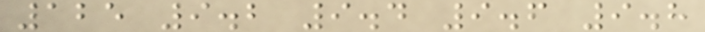125 9.2 9.4 9.6 9.8
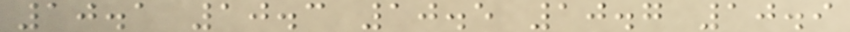10.1 10.3 10.5 10.7 10.9
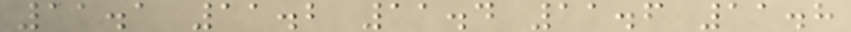11.1 11.2 11.4 11.6 11.8
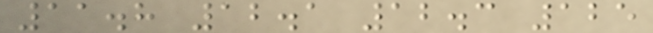11.8 12.1 12.3 125
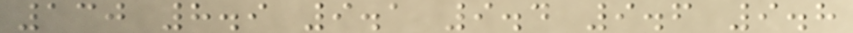130 8.9 9.1 9.4 9.6 9.8
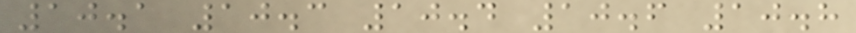10.1 10.3 10.4 10.6 10.8
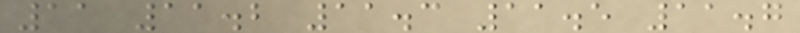11 11.2 11.3 11.5 11.7
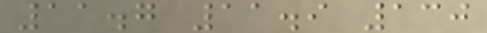11.7 11.9 130
